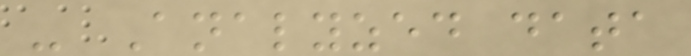- Analyzed data
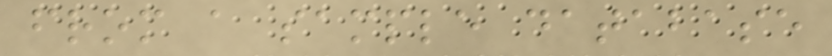from a sample database
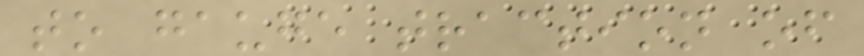to gauge traction of
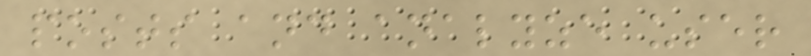posts and analyze user
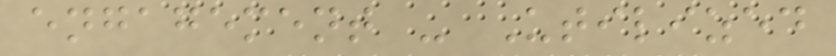engagement - Utilized
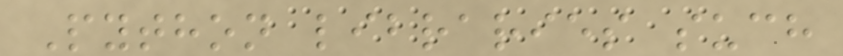Python libraries such
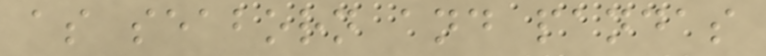as seaborn and pandas
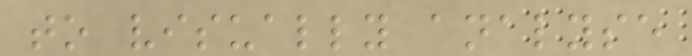to visually analyse
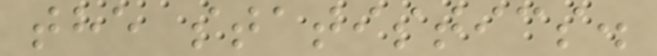the statistics.
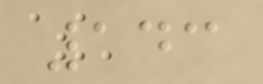143
